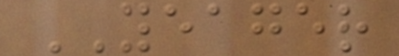YEAGER
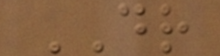DR
